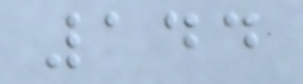144
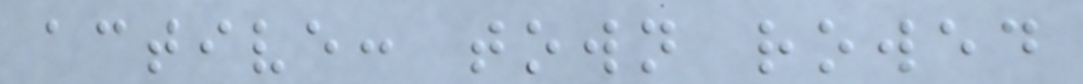active: town rowed
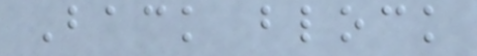Back block
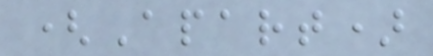(Apart)
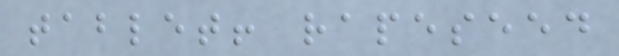tablet! rapeseed
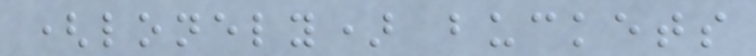(lonely) buckets
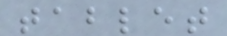tablet
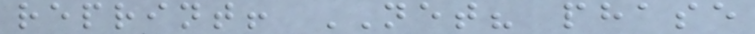reprint! NET? phase
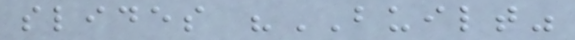slides "BUILT"
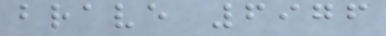brave 6976
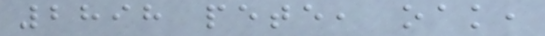2898 pete, oak,
